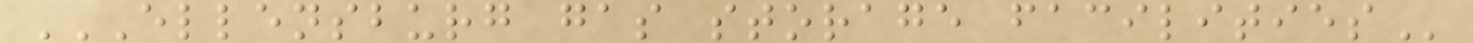ELLENSBURG GAS STORAGE FACILITIES
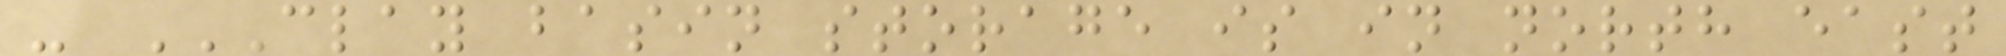- CLAY BASIN STORAGE IS IN NORTH EAST
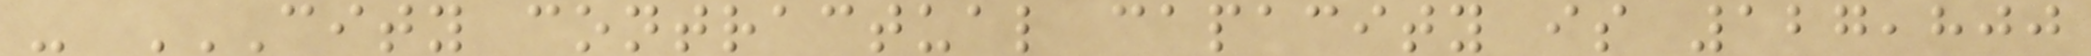- CITY CONTRACTUAL CAPACITY IS 127,800
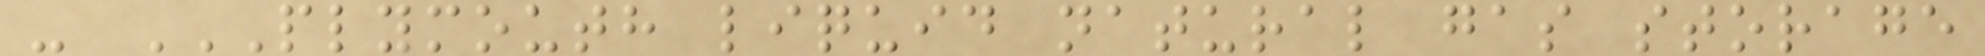- PLYMOUTH LIQUID NATURAL GAS STORAGE
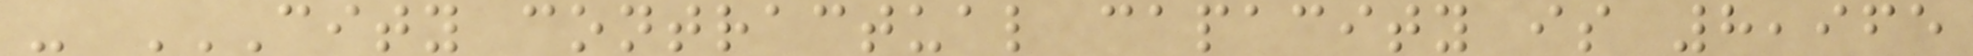- CITY CONTRACTUAL CAPACITY IS 8,965
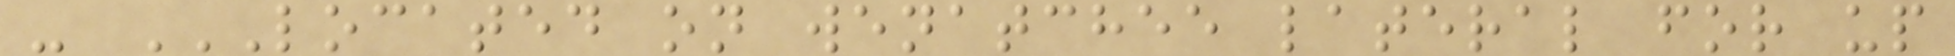- LOCATED ON WENATCHEE LATERAL FOR UP
